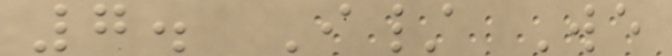7. I/ We
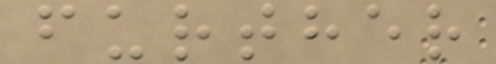further
